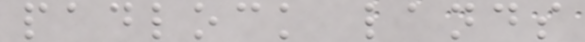padlock lands
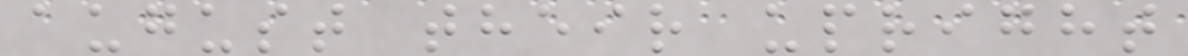august their upright
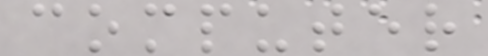computer
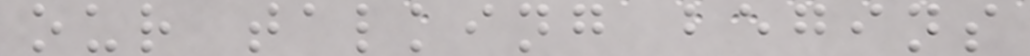our talking begins
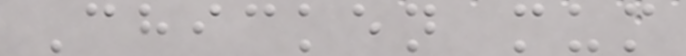Chicken mum
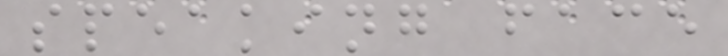speaking face
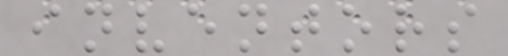inventors
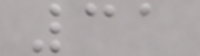31
